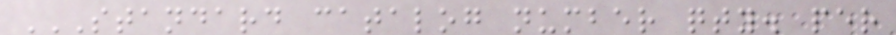STANDARD CATALOG NUMBER QTY. PER
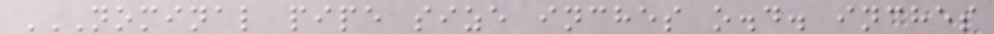NOMINAL PIPE SIZE INCHES O.D. INCHES
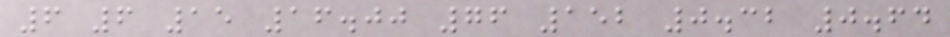6 6 15 16.00 76 152 0.32 0.64
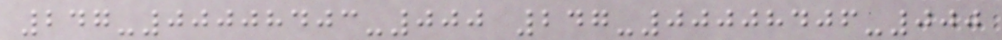247-00008403-000 247-00008406-000
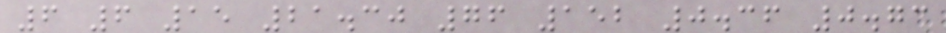6 6 15 21.30 76 152 0.36 0.73
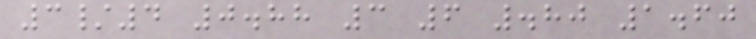3/4 0.88 3 6 .80 1.60
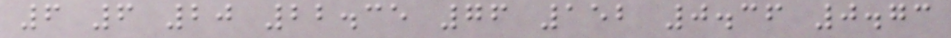6 6 20 22.35 76 152 0.36 0.73
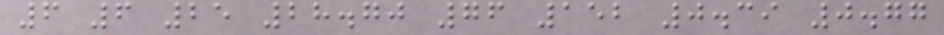6 6 25 28.70 76 152 0.39 0.77
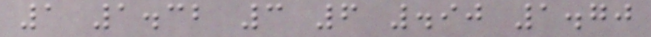1 1.32 3 6 .90 1.70
